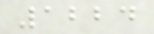1224
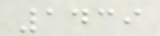1439
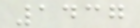1437
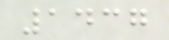1437
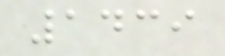1439
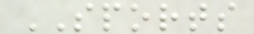SPORTS
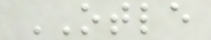OTLE
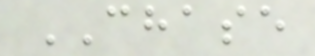CHASE
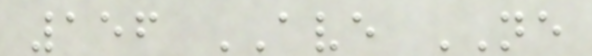156 AVE NE
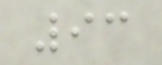93
